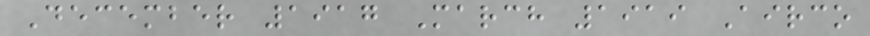December 1917 March 1919 Airco
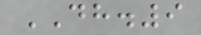DH.9
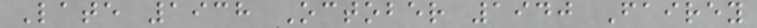Late 1938 October 1940 Fairey
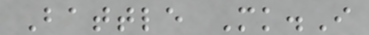Battle Mk.I
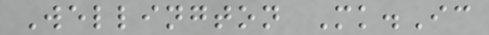Wellington Mk.Ic
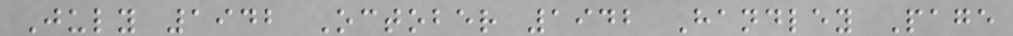July 1942 October 1942 Handley Page
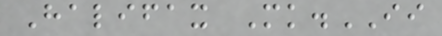Halifax Mk.II
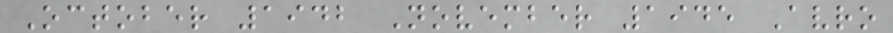October 1942 November 1945 Avro
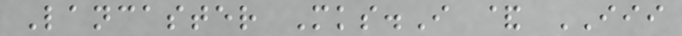Lancaster Mks.I & III
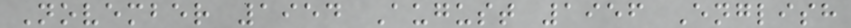November 1954 August 1956 English
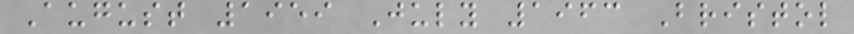August 1959 July 1963 Bristol
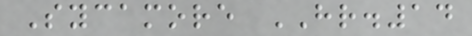Sycamore HR.14
